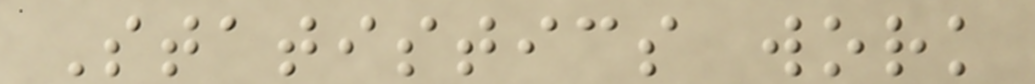Statistics work
